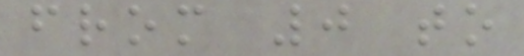from 0 to
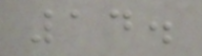14.
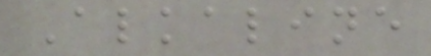Alkaline
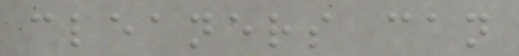cleaners can
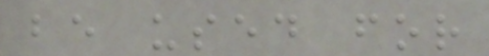be used for
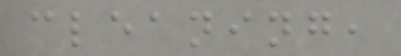cleaning,
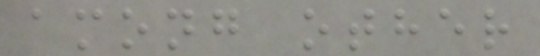among other
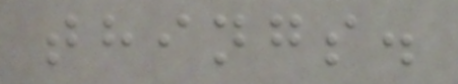things.
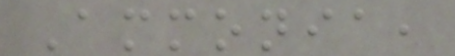Ammonia,
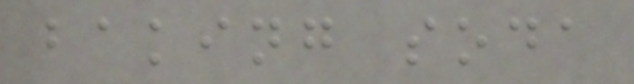baking soda
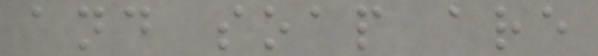and soap are
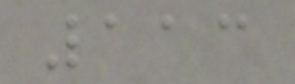113
